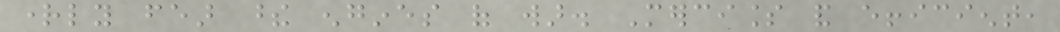rightly fear these engines of war. Merciless and efficient,
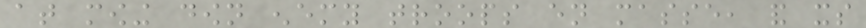at mowing down enemy troops en masse, and its
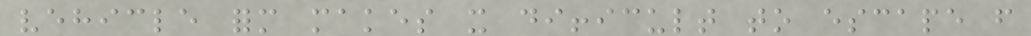vehicle form makes it difficult to escape from
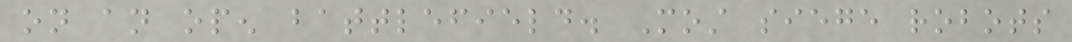on an open battlefield. Most siege robots
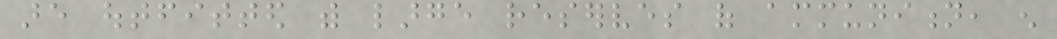are outfitted with large reserves of ammunition, enough
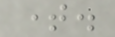time.
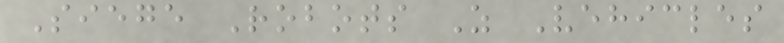Siege Robots As Vehicles
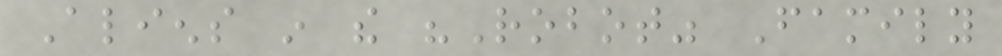Aliens in the "Robot" Family
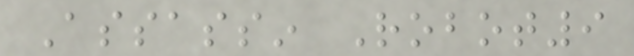Assassin Robot9
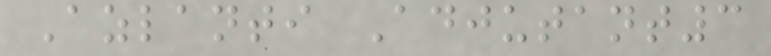Azlanti Adjutant3
